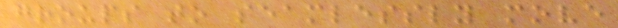groups to seamlessly move
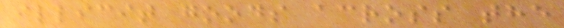illicit goods across the
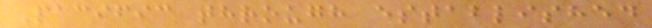Pacific through established
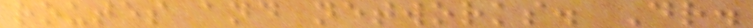routes and networks. Dr.
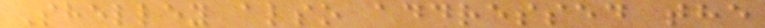Shelley also addressed the
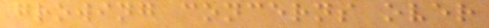growing concerns over
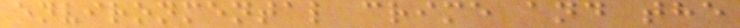environmental crime and the
